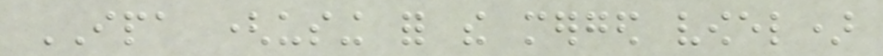IPA (using for the merged vowel)
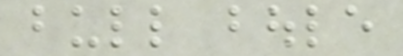bull boule
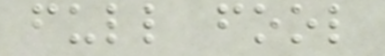full fool
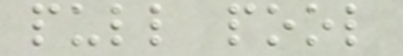pull pool
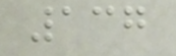137
